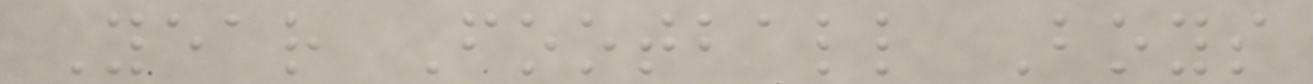Year Football Boys
